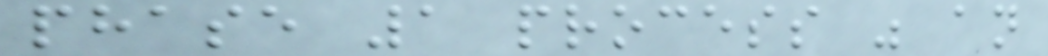phase 1 process was an
